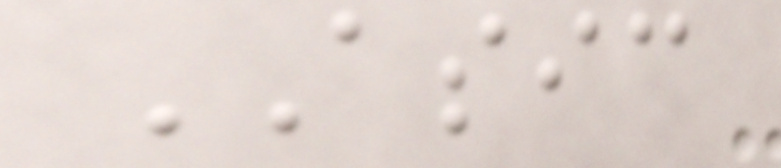ASIC
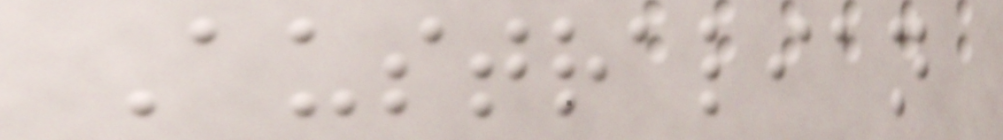Australian
